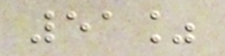51%
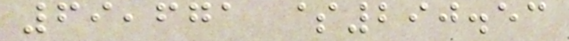69,671 $290.53
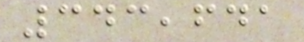343,641
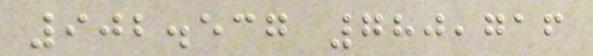902.537 780,716
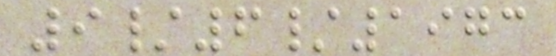9/6/1973
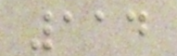114
